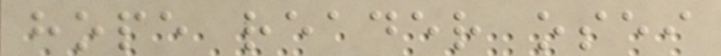hope reader osei
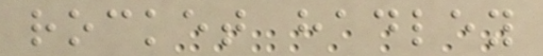rocket hadley
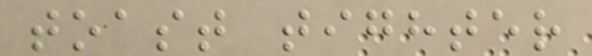toast tighter
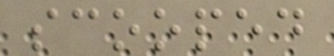scooped
